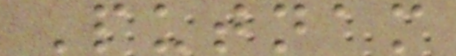Putnam
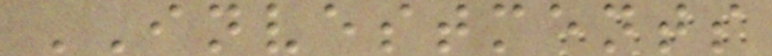INVESTMENTS
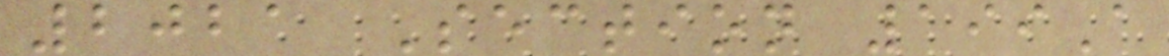2021 Section 199A
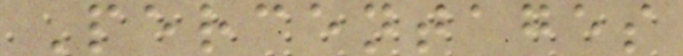Percentages
